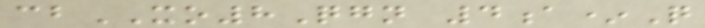cbXO8Qgn 4a*Q
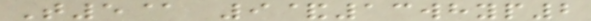T5@ 9&13whyp2
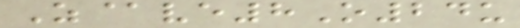Z@ve8O24u
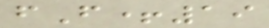fF+19
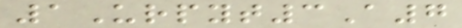1Urpyt3A7
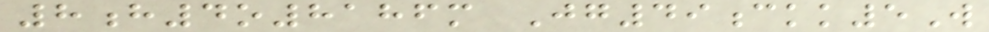8h4o8186m Jg49ckk5W
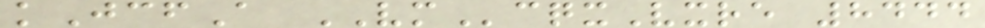kJcfA VMcqxVxre 8444
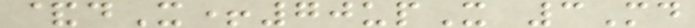&dX+70upX 3Md
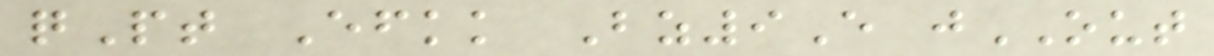qPt Efkk Bz9E jOUT
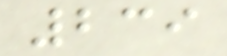239
